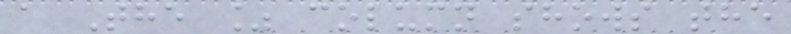a The % column shows the
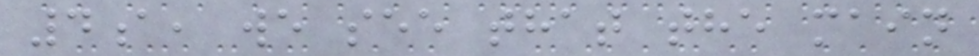4a, we see that the main
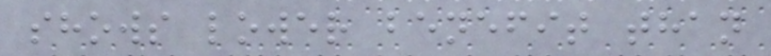shows lower benefit than
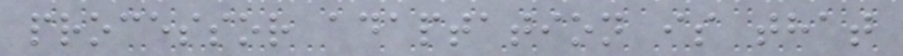processor adaptation is that
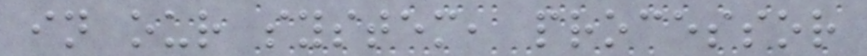in our system, processor
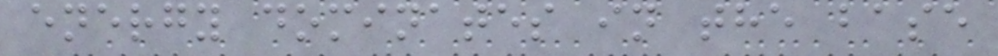energy dominates in the base
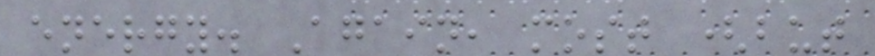energy. Again, most (but
